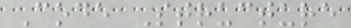Code Structure
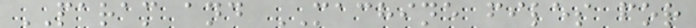PARAM and MACHINE files for
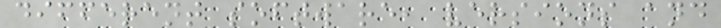different software, versions and
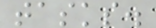tasks.
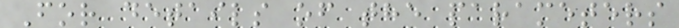For details of the parameters
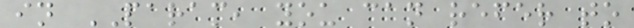in PARAM, you can refer to
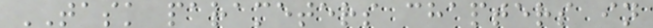TASK parameters chapters in
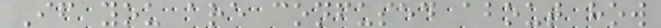If you are confused about how
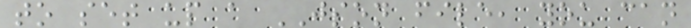to set up a JSON file, you can
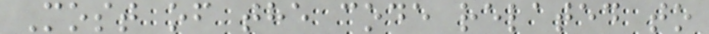Most of the code related to
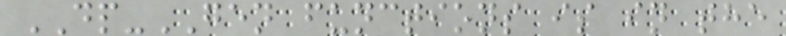DP-GEN functions is in the
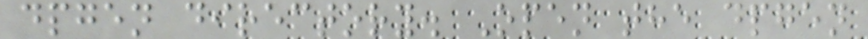dpgen directory. Open the dpgen
